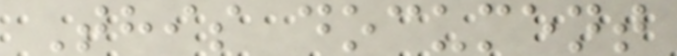This document
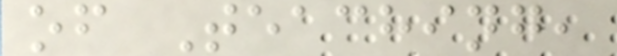of Teaching,
